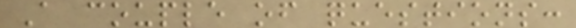A couple of questions:
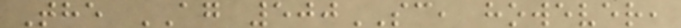The AG 500SC, however,
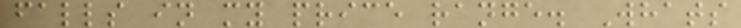falls in my price range. Whats
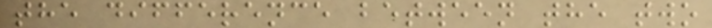the difference between the two
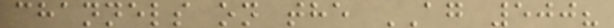channels on the AG 500?
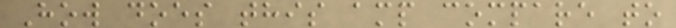How does this amp compare to
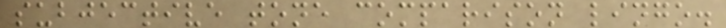subjective tone comparison lingo.
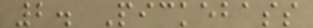2. Pickebass
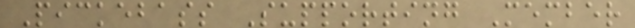Pickebass Supporting Member
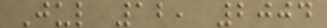Jul 12, 2004
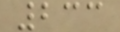233
